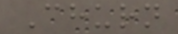Churn
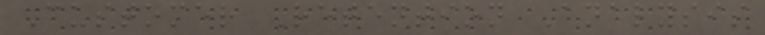Customer Retention Analysis
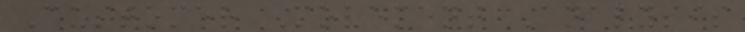Customer Movement Analysis
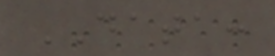DATA:
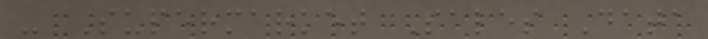- Supermarket Sales Data
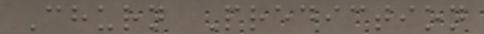Churn Prediction
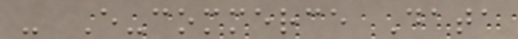- E-commerce Data
